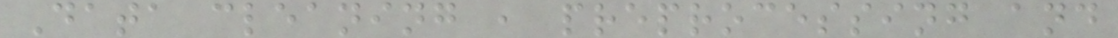Data cleaning , preprocessing and
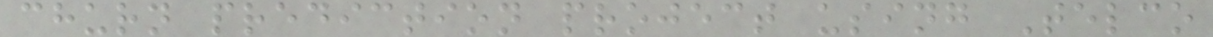churn prediction project using Telco
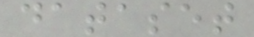dataset
